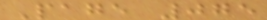Page 075
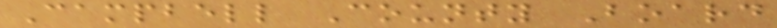Campbell County Board
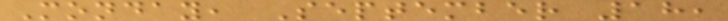Monday, September 18,
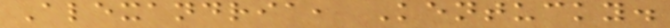Alexandria, Kentucky.
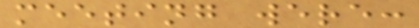meeting were:
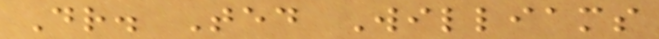Dr. Ted Williams
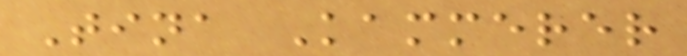Tina Kammerer
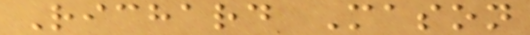Richard Mason
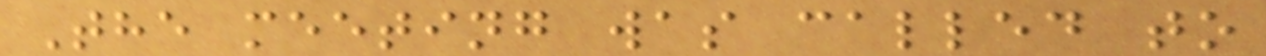The meeting was called to
